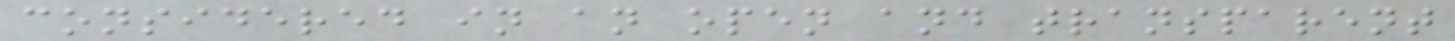considered in an open and transparent
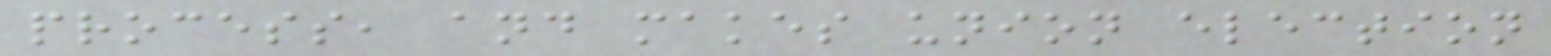process, and makes union election
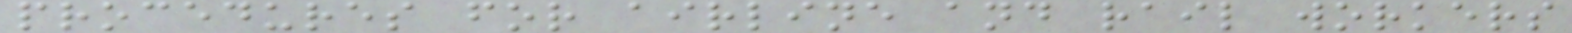procedures for airline and rail workers
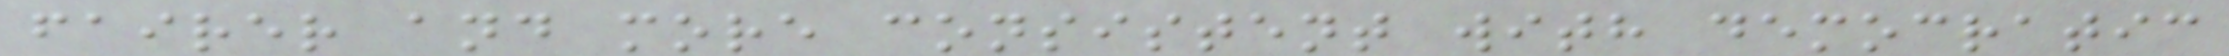fairer and more consistent with democratic
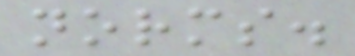norms.
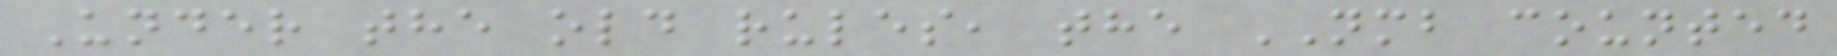Under the old rules, the NMB counted
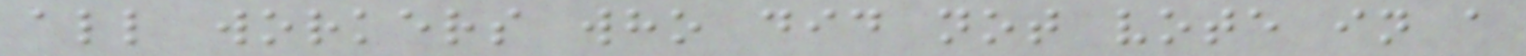all workers who did not vote in a
